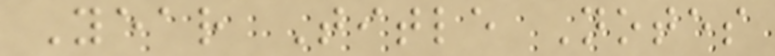Year Title Notes
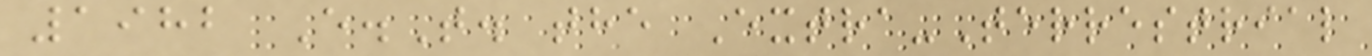1982 E.T. the Extra-Terrestrial
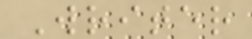Writer
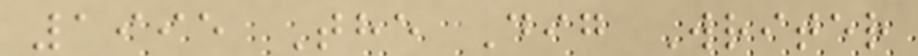1995 The Dig Writer
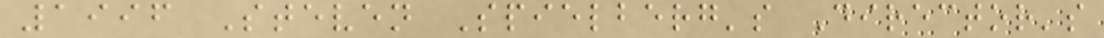1996 Steven Spielberg's Director's
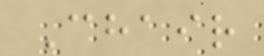Chair
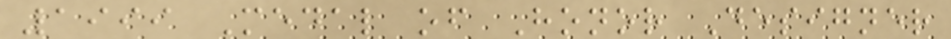1999 Medal of Honor Designer
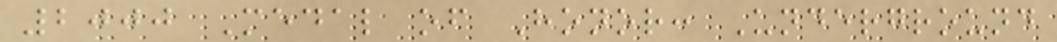2000 Medal of Honor: Underground
